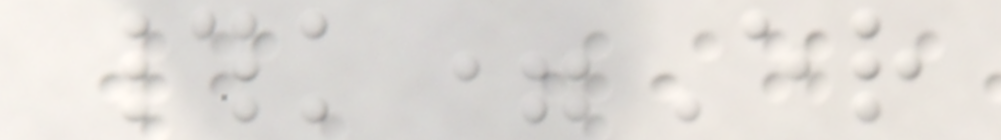#k=Er
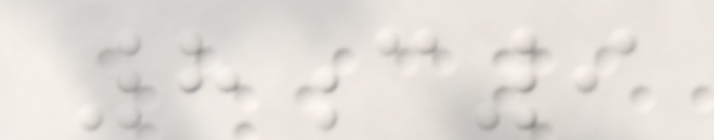8c9
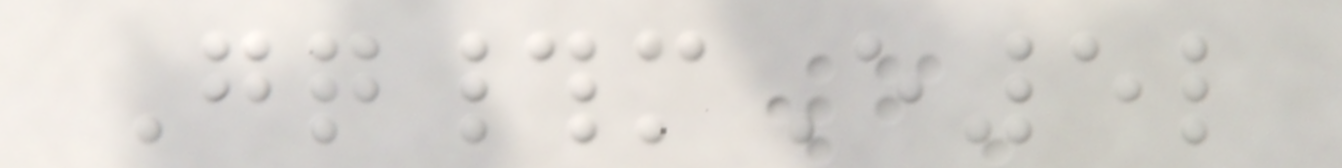Gq#mE5l
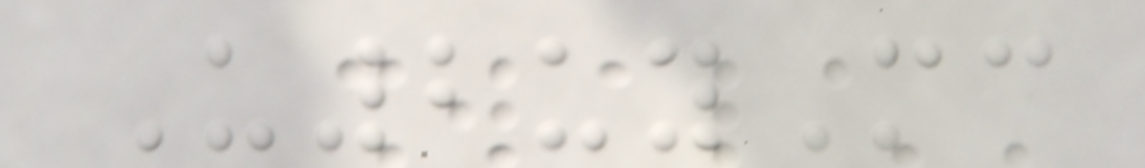U2uyMc
